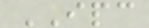IPC
